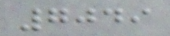7049
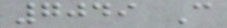7049 C
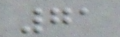71
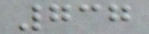737
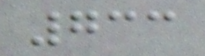733
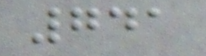741
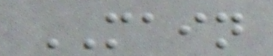MAIN
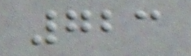723
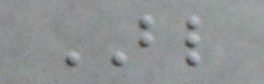BL
